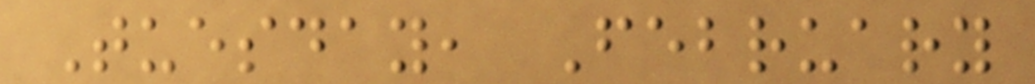Tuesday, February
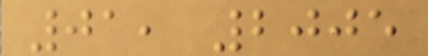01, 2005
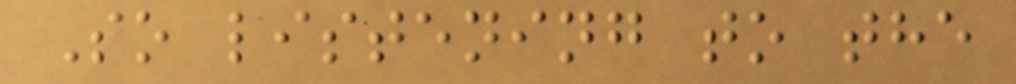So listening to the
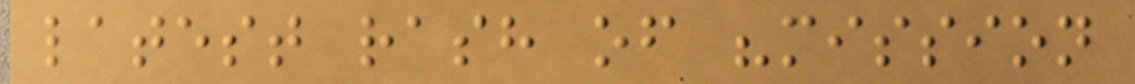latest rash of "mission
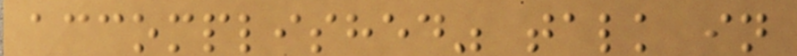accomplished" talk in
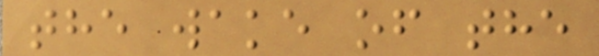the wake of the
